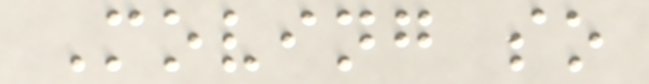Moving so
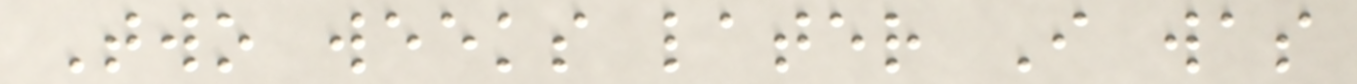Two weeks later I was
